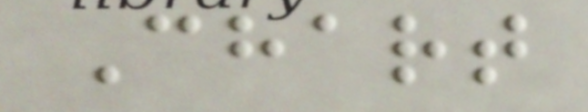Chart
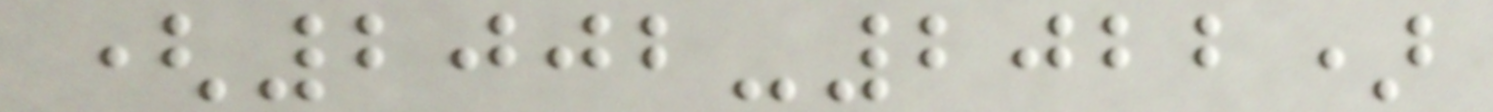(2002-2022)
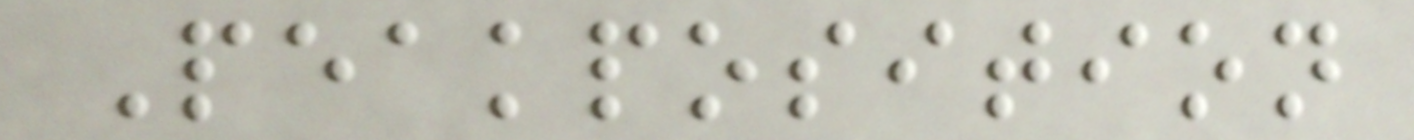Peakposition
